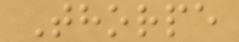Thorpe
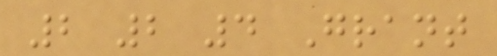2 2 4 Grant
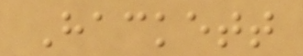Hackett
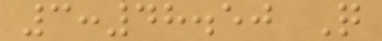3:48.50 Q
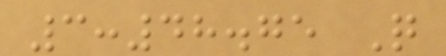3:48.75 Q
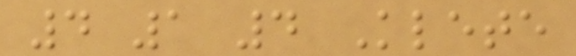4 1 4 Klete
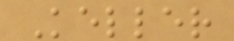Keller
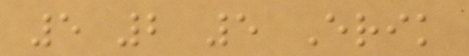5 2 5 Erik
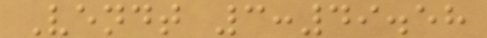Vendt 3:49.58
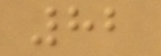82
